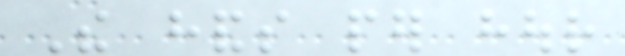The hands per hour
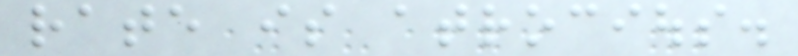rate is atrocious.
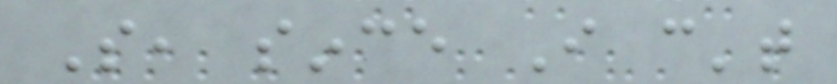So, since I can't
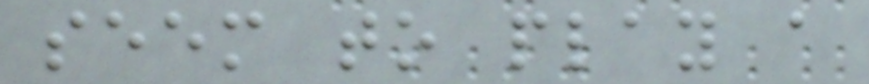seem to play a
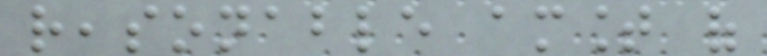reasonable amount of
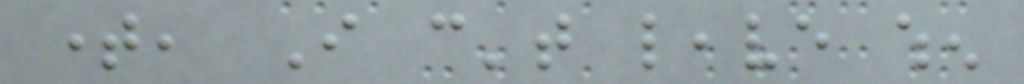time, I can't leave when
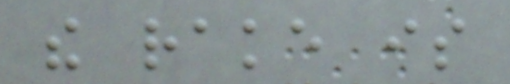the rake is
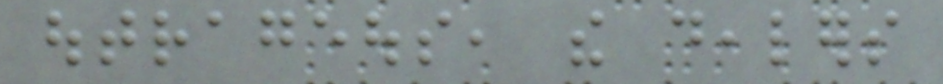outrageous, the dealers
